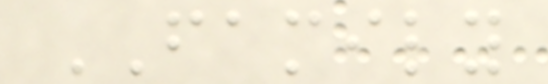FAMILY
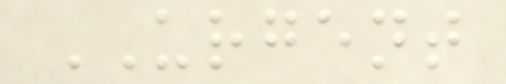URGENT
